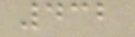432
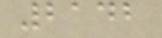2142
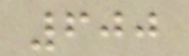600
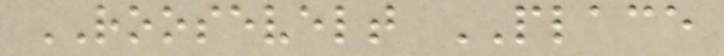ROOSEVELT PLACE
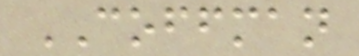COFFMAN
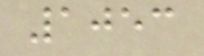1053
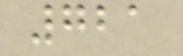721
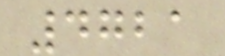4721
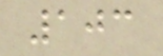103
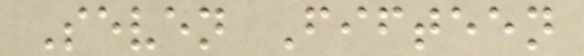Seven Fifteen
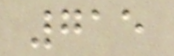715
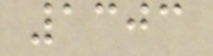1303
